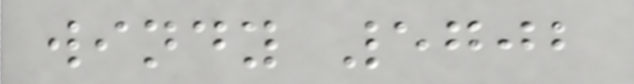windy 5702
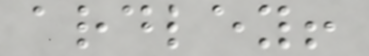ardley!
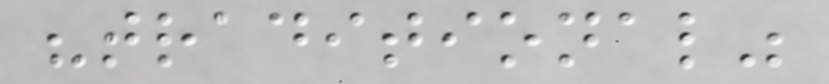"traditional"
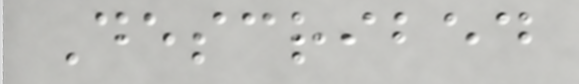Described
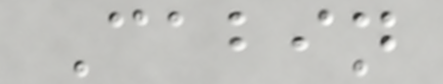Cabin
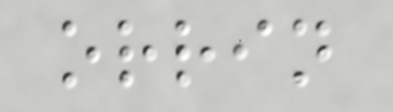orrin
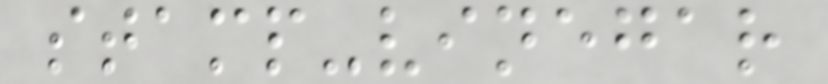stamp-vinegar
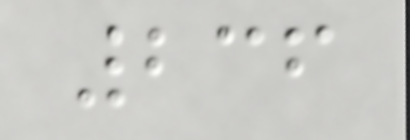236
